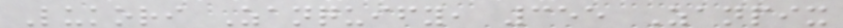Lukori Zanquify, 355 Zanpix
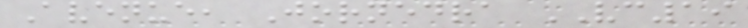Avenue, Jornedra VC19
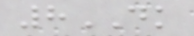8DK
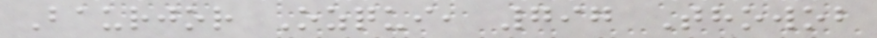Baurjor Ozqui, 797 Thowob
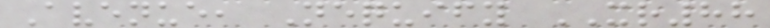Avenue, Nequify XR88
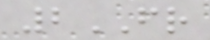2FR
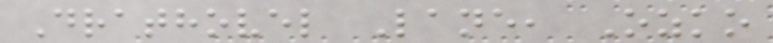Drathovel Lane, Ozko
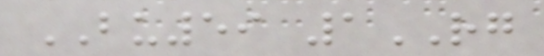BU59 1RG
